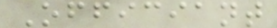Officiant
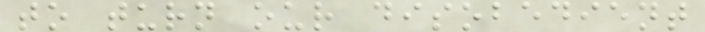to turn our disobedient
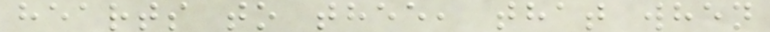hearts to thee, that when
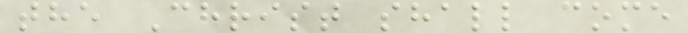the Christ shall come
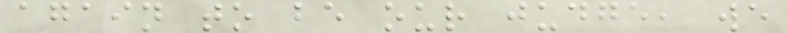again to be our judge, we
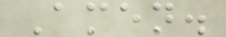Amen.
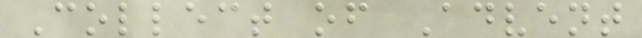Collect of Advent
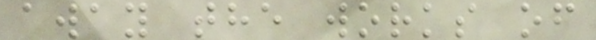away the works of
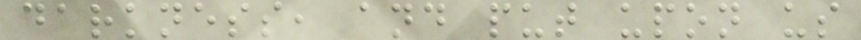darkness, and put upon us
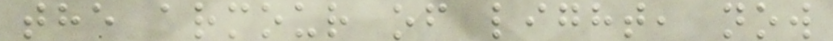the armour of light, now
